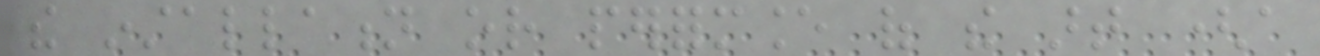the installation or performance of the art (a
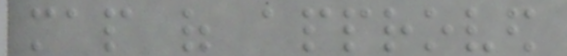map of approved
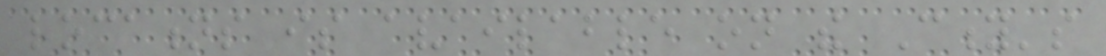locations is available on the City's
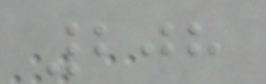208
